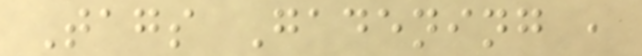Tags Gadening ,
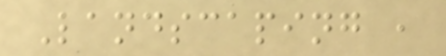Landscaping ,
